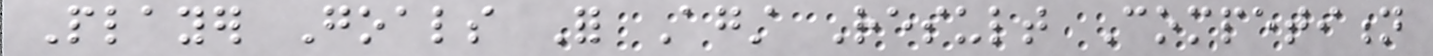Player Goals For Against Result Competition
